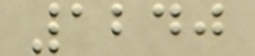1240
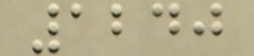1240
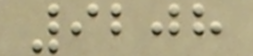9208
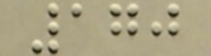170
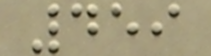459
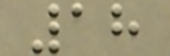18
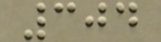304
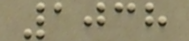1038
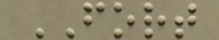FORT
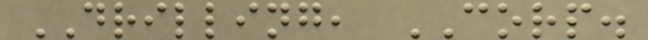DRILLING, CORP.
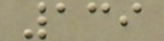139
